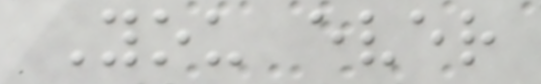You ever
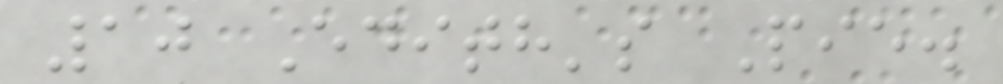10 Edith's Pie.
